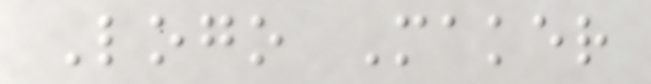Logo Maker
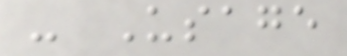- Usage
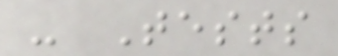- Tests
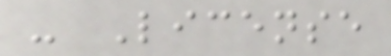- License
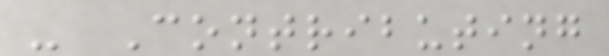- Contributing
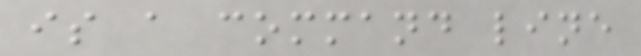is a command line
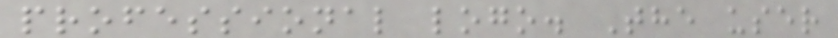professional logo. The user
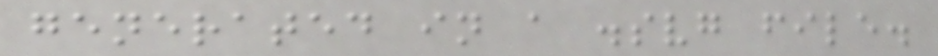generated in a .svg file.
